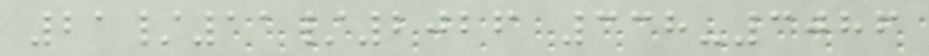21/11/2026 338-3086
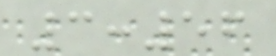3:56
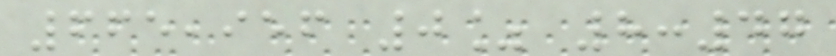665,956 0% 8:47
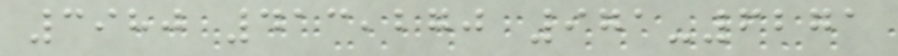3980 413,270 971-6271
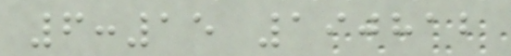6:15 190812
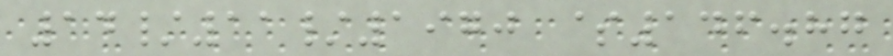14/11/1970 $146.87
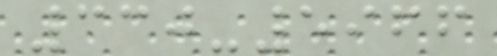330-5966
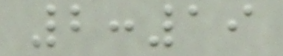2:19
